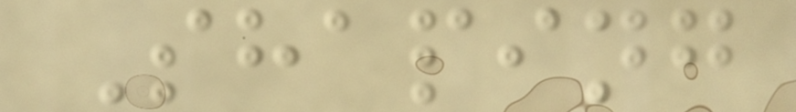Shaping
